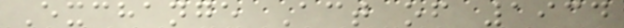Exchange Act of 1934
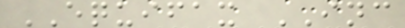EQUIFAX INC
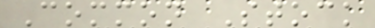Common Stock
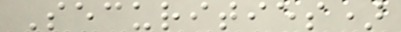Securities)
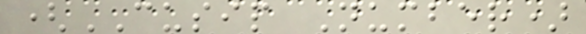(CUSIP Number)
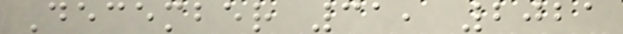December 31, 2021
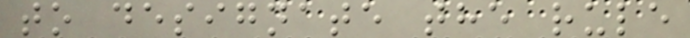to designate the rule
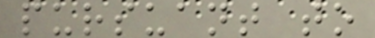pursuant to
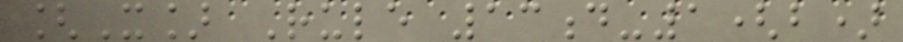[X] Rule 13d-1(b)
